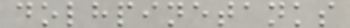dolhpinetanks
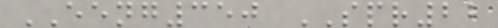EENG350 SPR22
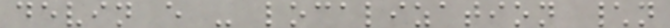devin e - localization \n
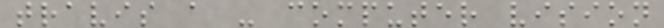travis a - computer vision
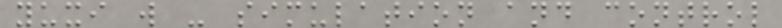yuxi w - simulation and control
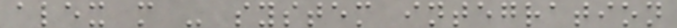alex m - system integration
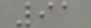91
